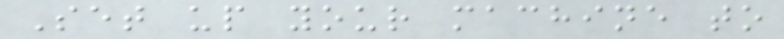Set up your machine to
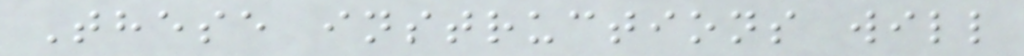These instructions will
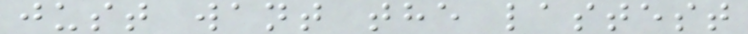just want the lastest
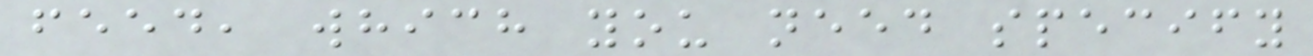feed, which you need specify
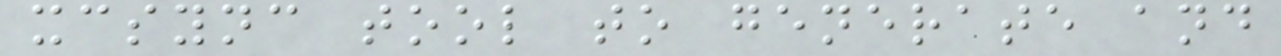xcsync tool to generate and
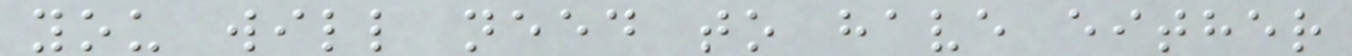you will need to have either
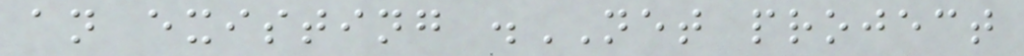an existing .NET project
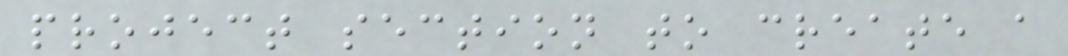project section to create a
